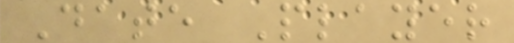Date Player
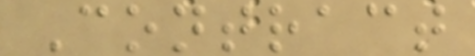Contract
